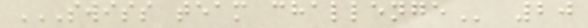SWISS TEAM CHALLENGE 20
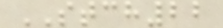STCH22
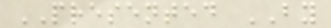PRESENTED BY
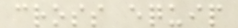cross equip
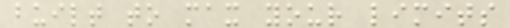built to max your limits
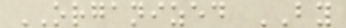ORGANIZED BY
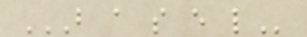B A S E L
